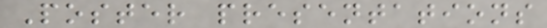Poster presentations
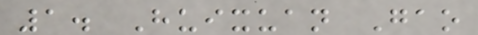1. Huixuan Gao
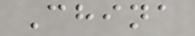China
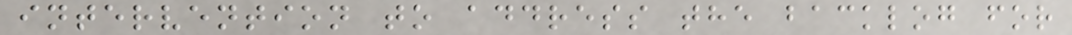intervention to address the backlog for
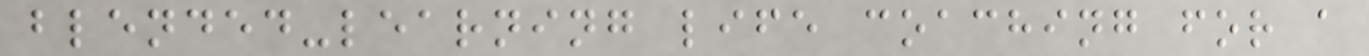blended-learning life coaching for a
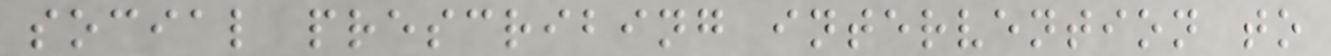social prescribing intervention to
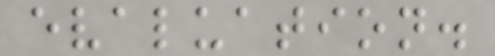evaluation.
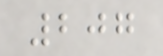207
